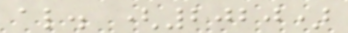al. (2020)
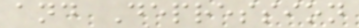and Depression
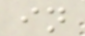in
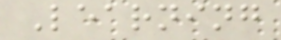Learning
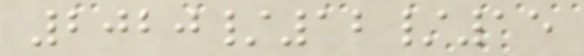2020/12/15
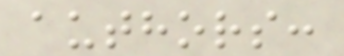authors:
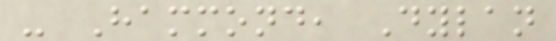- Hammond, Dylan
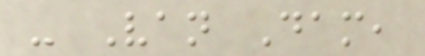- Van Dam,
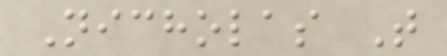Nicholas T
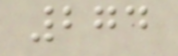274
